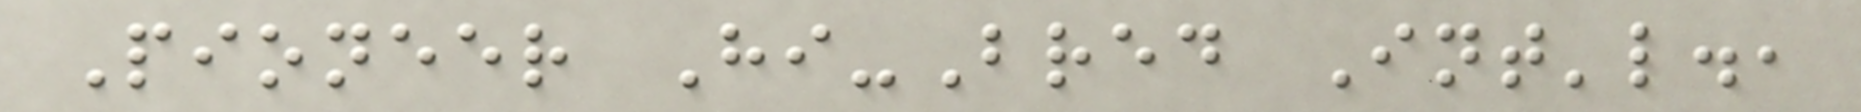Pioneer Hi-Bred Int'l.,
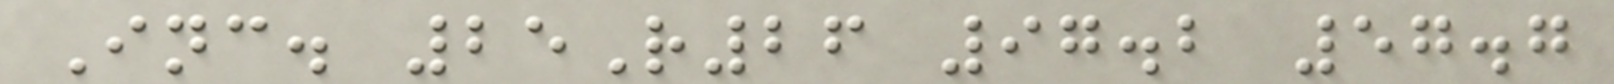Inc. 25R26 97.2 57.7
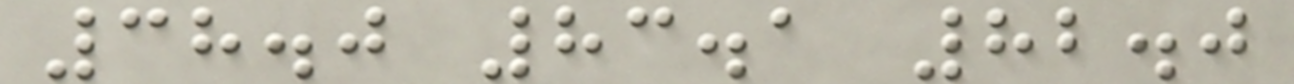38.0 83.1 82.0
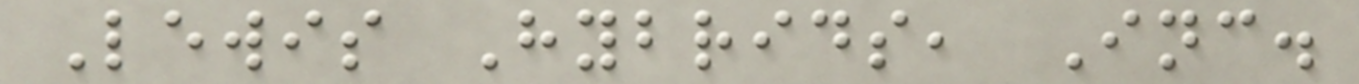Lewis Hybrids, Inc.
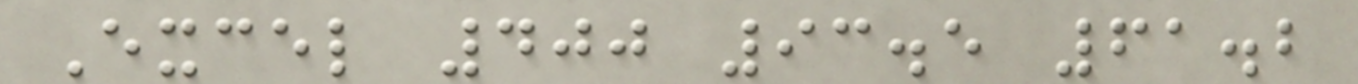Excel 400 93.5 61.2
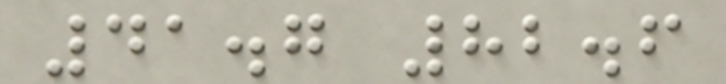41.7 82.6
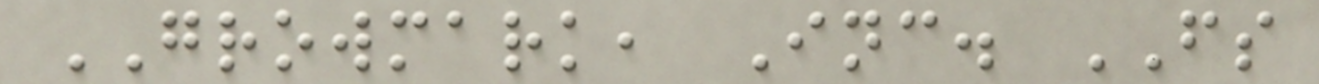GROWMARK, Inc. FS
